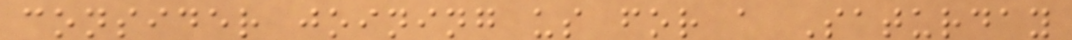consider joining us for a Saturday
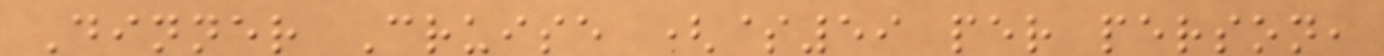Dinner Cruise ($59 per person,
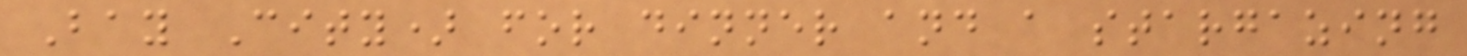Bay City) for dinner and a stargazing
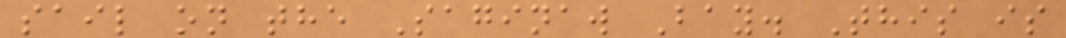sail on the Saginaw Bay. This is
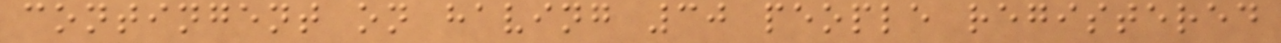contingent on having 30 people registered
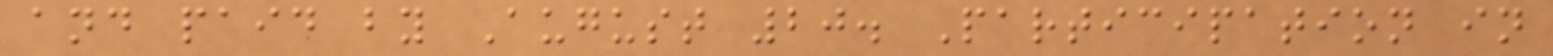and paid by August 20. Participation in
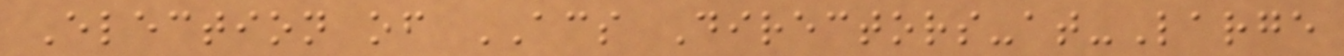Election of ACS Directors-at-Large
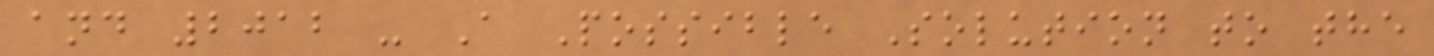and 2012 - A Possible Solution to the
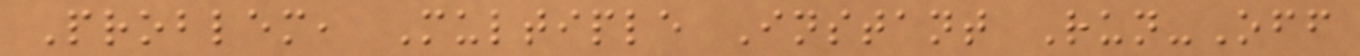Problem, Multiple Instant Run-Off
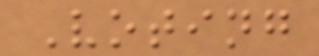Voting
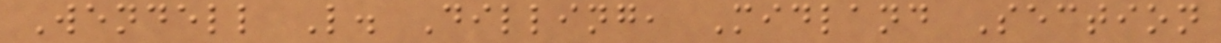Wendell L. Dilling, Midland Section
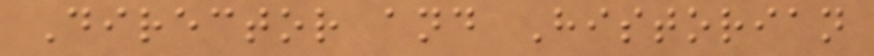Director and Historian
